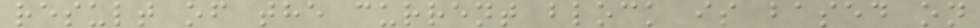result of the current block is based on
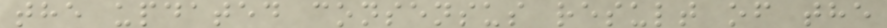the updated consensus result of the
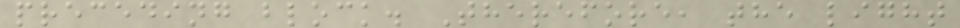preceding block. Therefore, the light
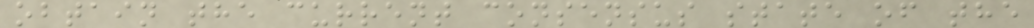obtain the current consensus state of the
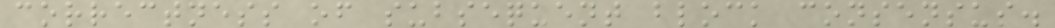correctness of subsequent block consensus.
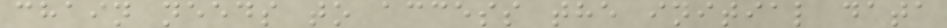chain needs to access the initial data
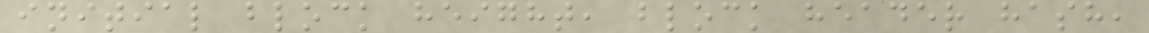initial block height, block header hash,
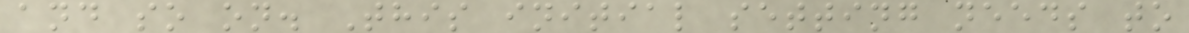and so on. This initial setting needs to
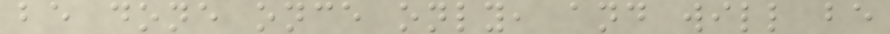be done once only, and will be
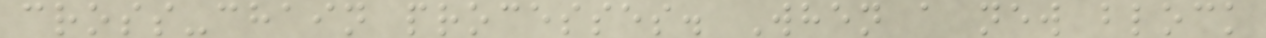cross-chain processes. When a new block
